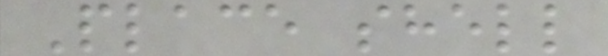Place shell
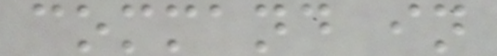command in
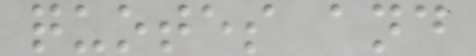quotes and
